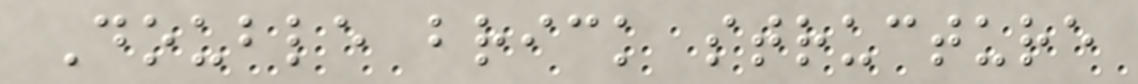Double brick structure
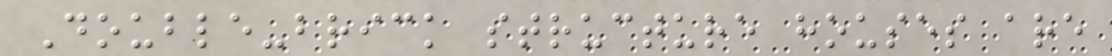Double-brick structure houses are
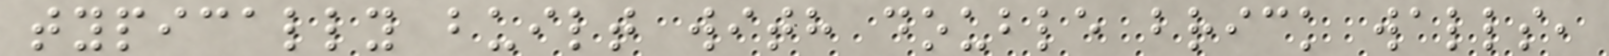typically built with double brick walls,
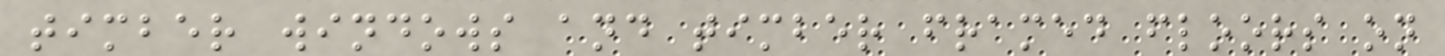timber windows and timber framed floors on
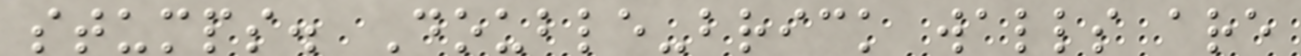stumps. Double-brick walls are
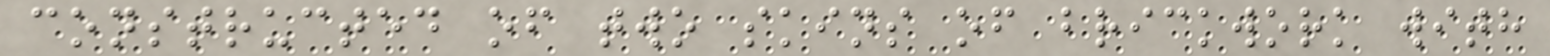constructed of two skins of brickwork with
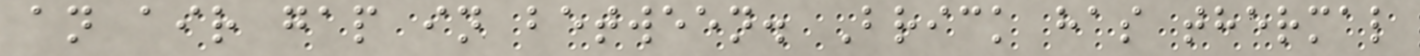an air gap in between. Brick has thermal
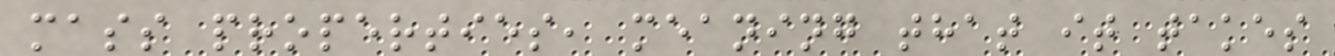mass properties, meaning that it takes
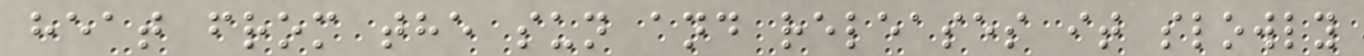heat from the sun and releases it slowly
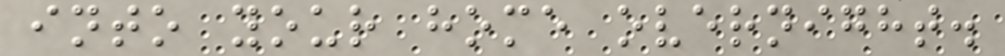into your home overnight.
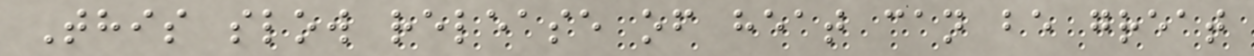This slow release of heat can be great
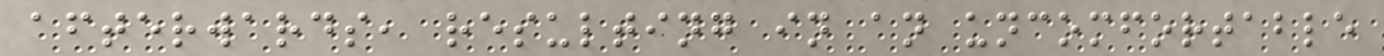afterwards, resulting in an uncomfortable
